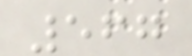567
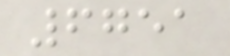6751
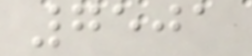7501
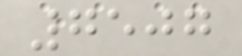7507
